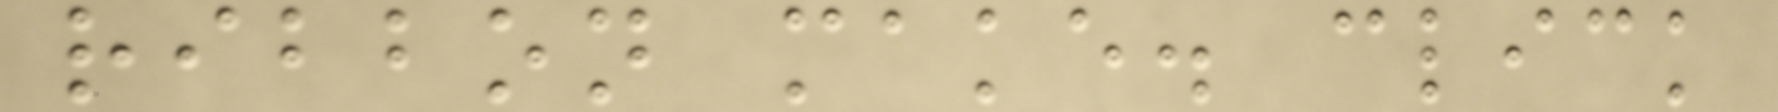ribbon make. click
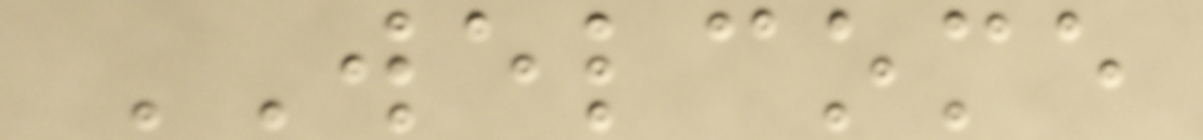WELCOME
